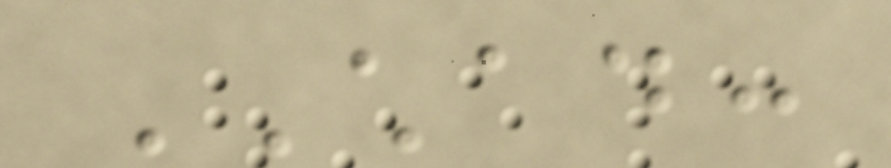CHAD:
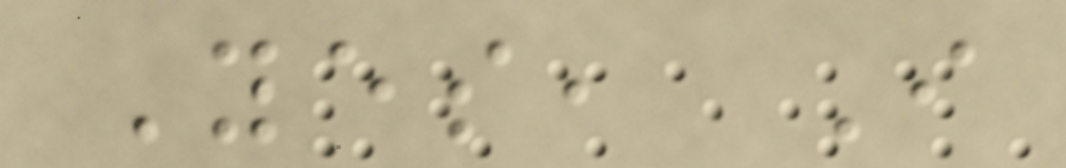Yes, I
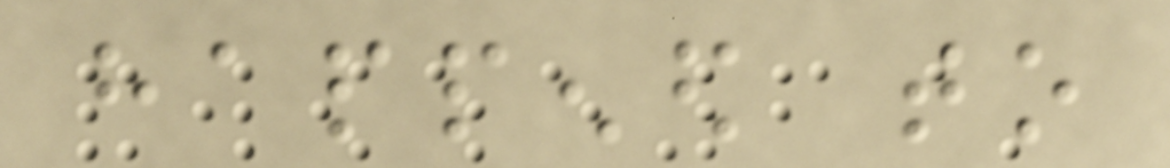happened to
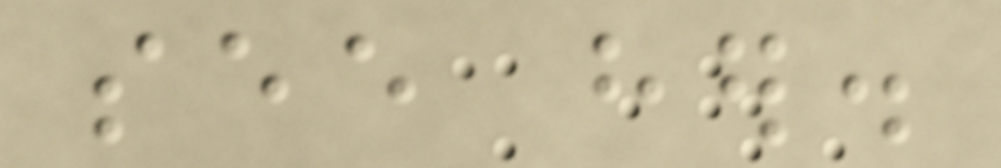see her.
